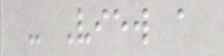- View a
